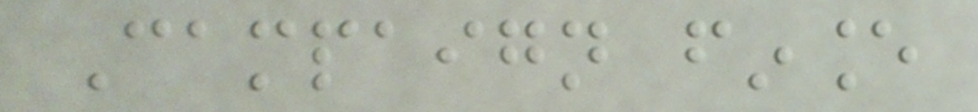Campaign finance
